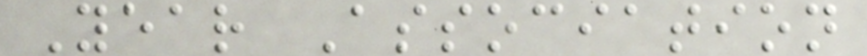Year Association
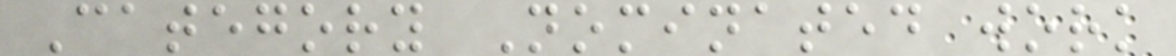Category Nominated work
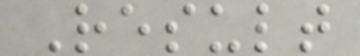Result
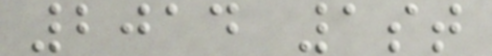2014 1st
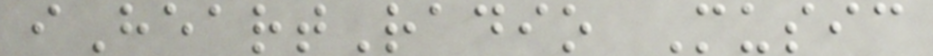iHeartRadio Music
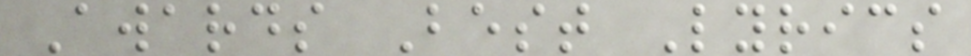Awards Best Lyrics
